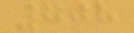708
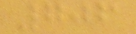706
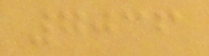7036
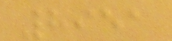8951
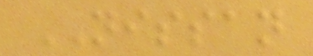NISSAN
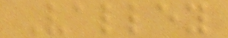Valley
